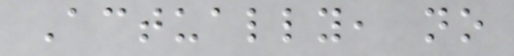Actually, no
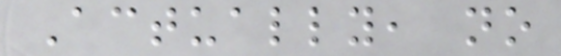Actually, no
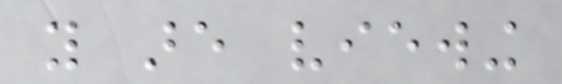you are viewing
